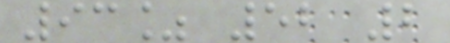93% 52 2
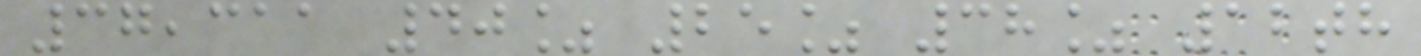37,311 40% 25% 38% 12th
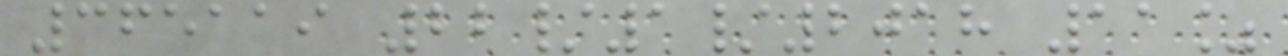365119 22/1/2018 11%
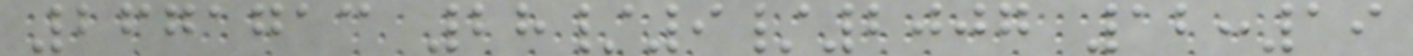2671713 28/9/2007 12:19
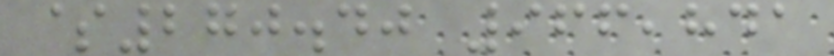$270.40 966,841
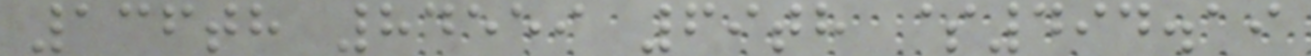136th 84559 69th $494.19
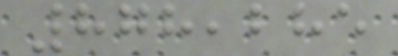878,285
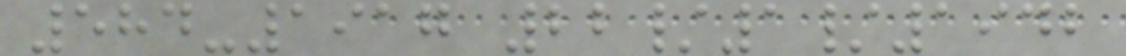584-1917 22/1/1942
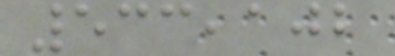533,102
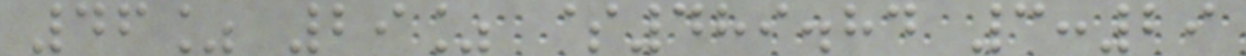46% 29% $489.84 3:29
